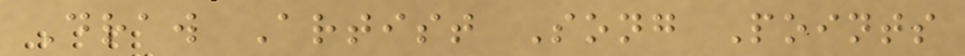Draw Artist Song Points
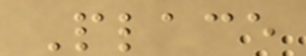Place
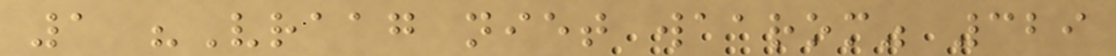1 "Vraag niet waarom" 329
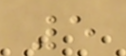5
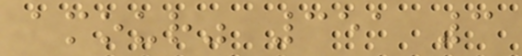amour" 351 3
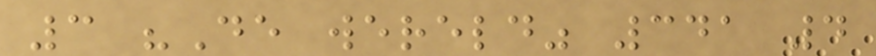3 "De wereld" 341 4
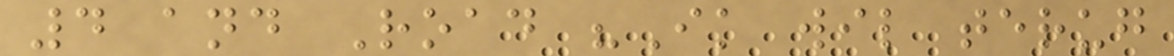4 and Road "Ik wil terug
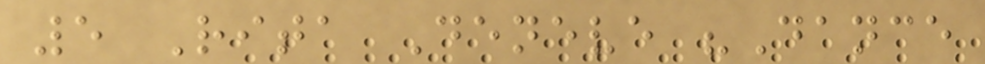5 Rita Deneve "Dance
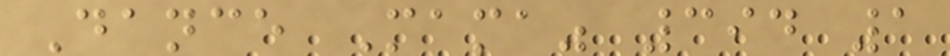Dance Mama" 394 1
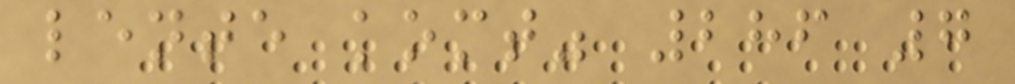lente komt" 286 7
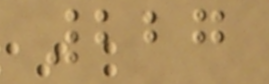227
